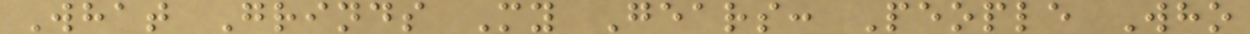What Grinds My Gears: People Who
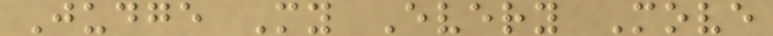Judge My Every Move
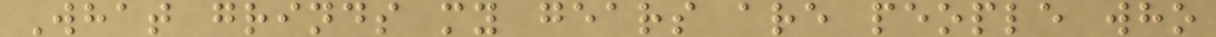What grinds my gears are people who
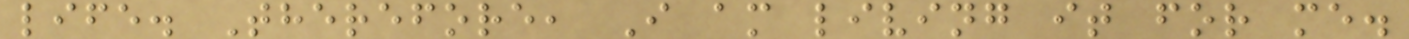life. Therefore, I am living it for me.
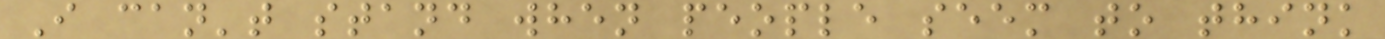I can't stand when people seem to think
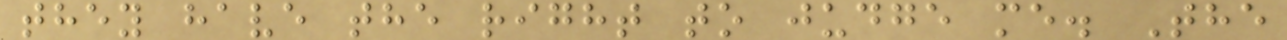they have the right to judge me. The
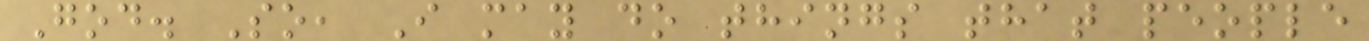God. So, I may do things that people
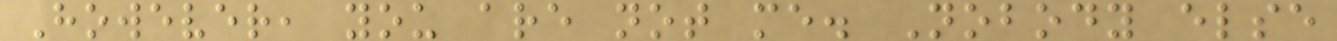However, you are not me. Nobody else
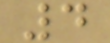4
